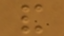and
